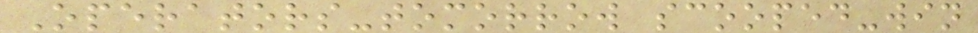Operators-tomorrow scooped-win
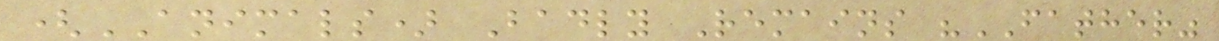(ANIMALS) Badly Remains "FATHER"
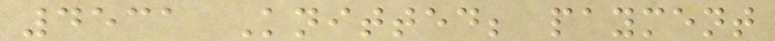4531 Knitted; payment
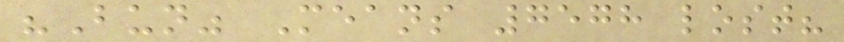"Bun" Means 7578 lost?
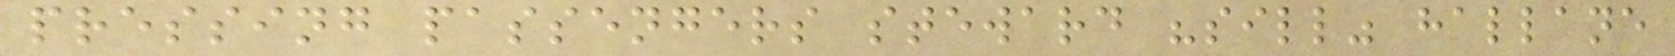pressing passengers steward "sill" hallane
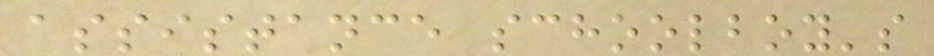assistance schoolboy's
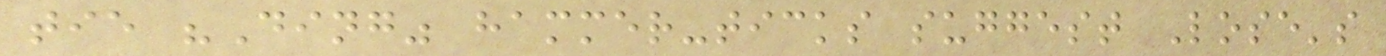tie "Ding" hammer-ticks suggest Lose's
